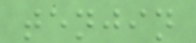tenjin
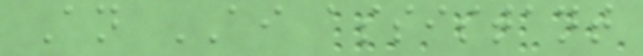An AI assistant
